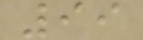99
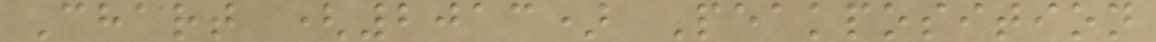Chart (2013) Peakposition
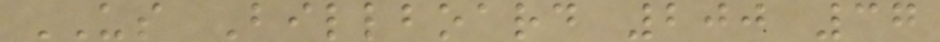US Billboard 200 37
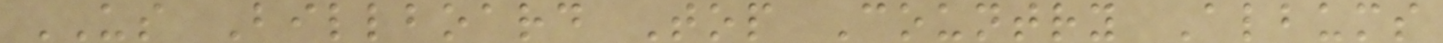US Billboard Top Country Albums
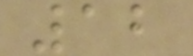12
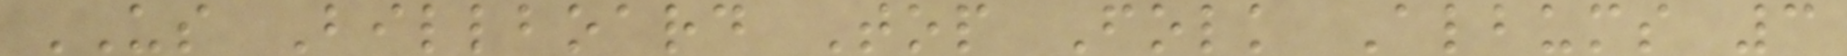US Billboard Top Folk Albums 3
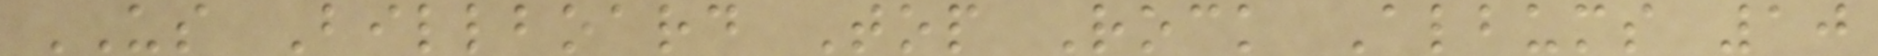US Billboard Top Rock Albums 10
